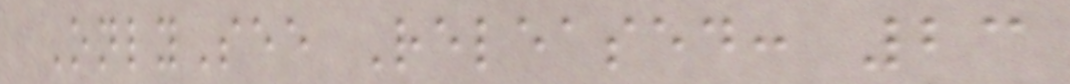OnlySee Released: 23
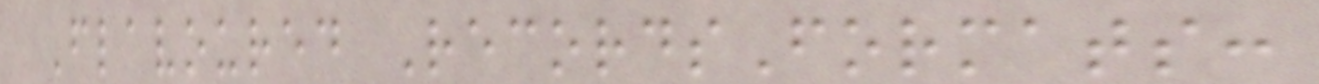Flavoured RecordsFormats:
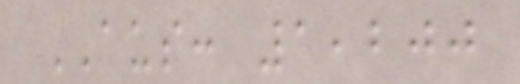AUS: 1,200
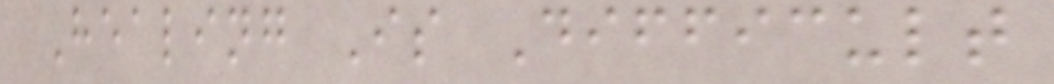Healing Is Difficult
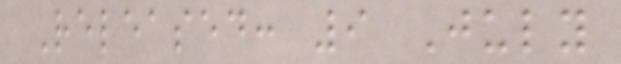Released: 9 July
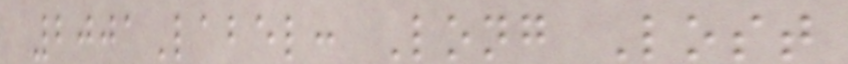2001Label: Long Lost
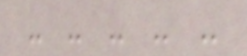- - - - -
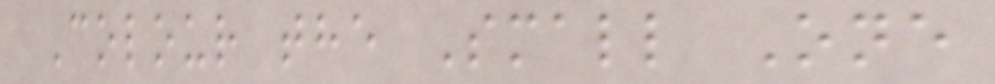Colour the Small One
